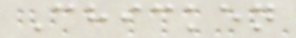Chicken
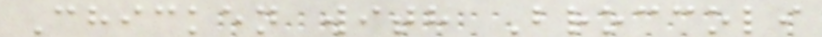Chicken with Broccoli
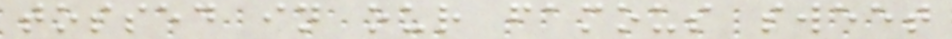tossed in our famous sweet
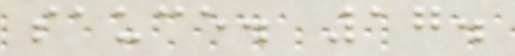sauce. 17.
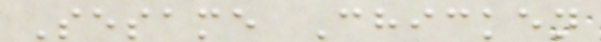Sesame Chicken
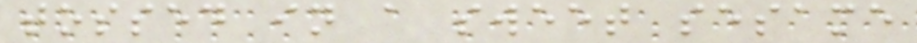tossed in a sweet sesame
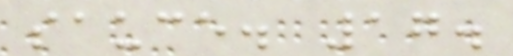sauce. 17.
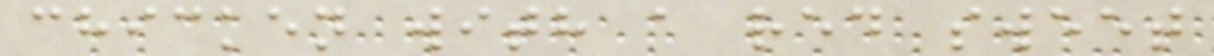chicken with a red sweet
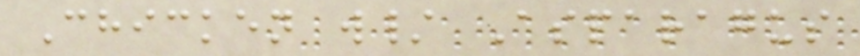Chicken w/ Asparagus
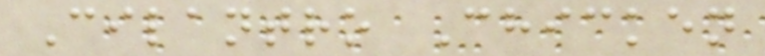Cilantro Chicken
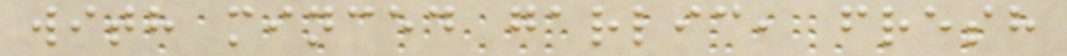with minced garlic, fresh
